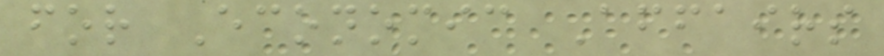for Economic Affairs
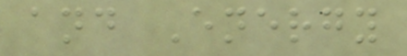and Energy
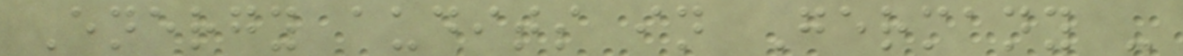Energy audits in Germany -
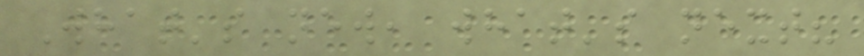What's new, what's next?
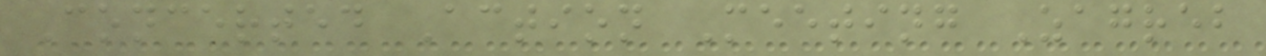Concerted Action Meeting Zagreb
